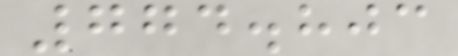774.803
